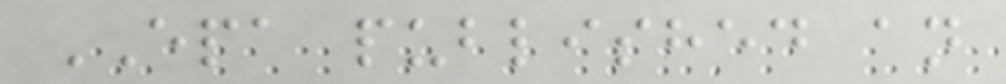EPA published an
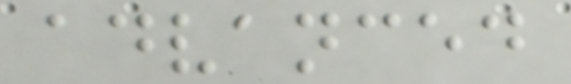advanced
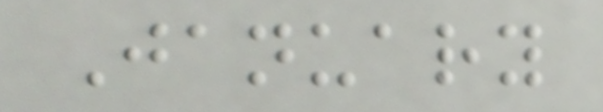January
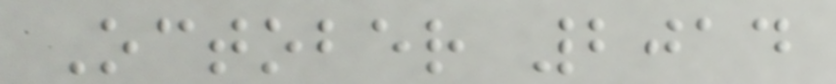October 2014
